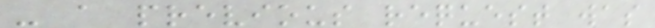- a previous request was
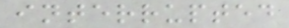interrupted
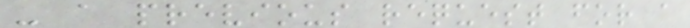- a previous request for a
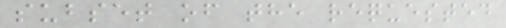subset of the requested
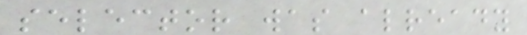selector was already
